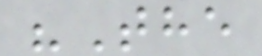"The
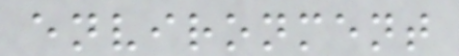environment
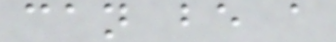can be a
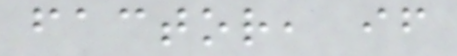factor, if
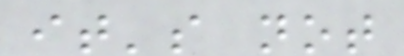it's not
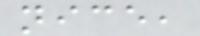nice,
